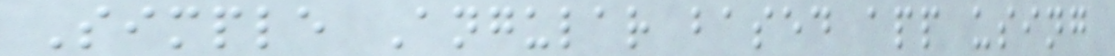Simple Angular based app using
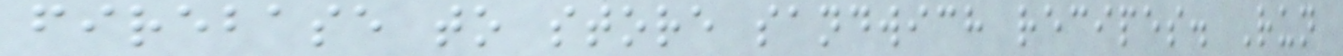firebase to store sandwich recipes. Run
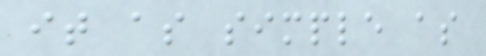it as simple as
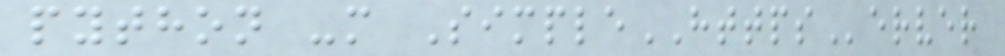python -m SimpleHTTPServer
